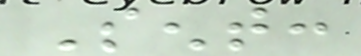Sent:
